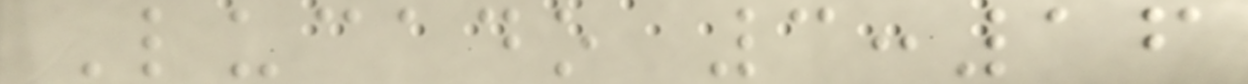Lucado 3:16
